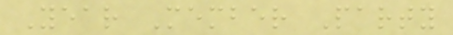Year Member Party
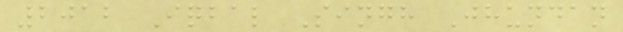2012 Iqbal Singh Jhundan
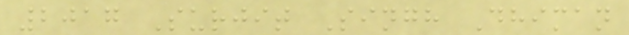2017 Surjit Singh Dhiman
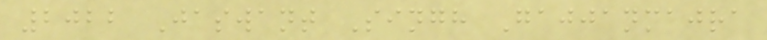2022 Jaswant Singh Gajjanmajra
